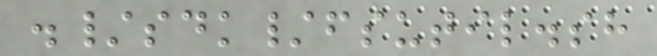./sdk/fsutil.sh
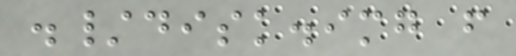./disk.img f
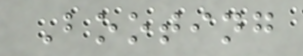Booting
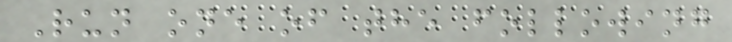Run one of the following
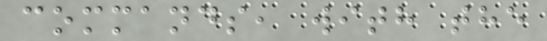commands, with the
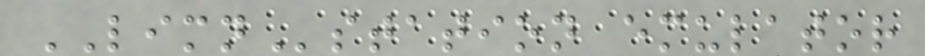LIMNstation emulator
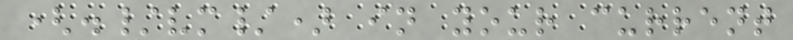(./vm/) in your current
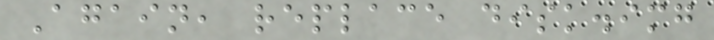Again, replace disk.img
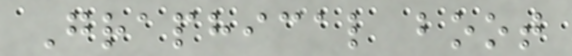Graphical boot
